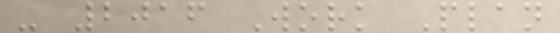- 2016 Work Plan
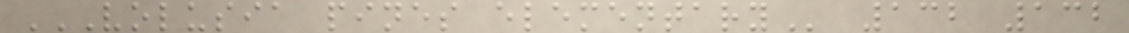VOLUSIA PINES ELEMENTARY 132 132
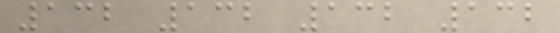132 132 132 132
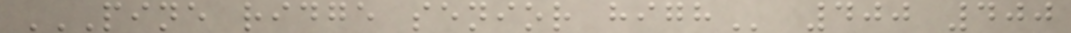PINE RIDGE SENIOR HIGH 400 400
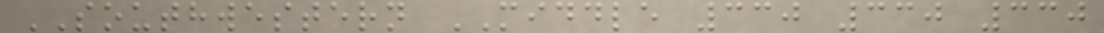SOUTHWESTERN MIDDLE 330 330 330
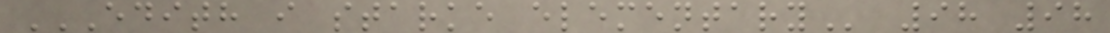EDITH I STARKE ELEMENTARY 98 98
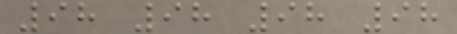98 98 98 98
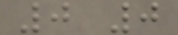0 0
